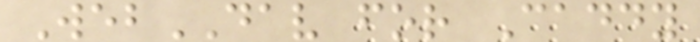WebDAV for Caddy
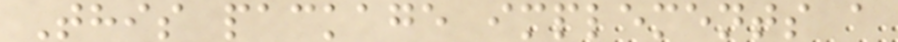This package implements a
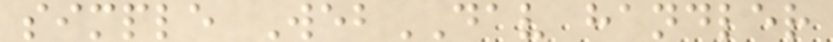simple WebDAV handler
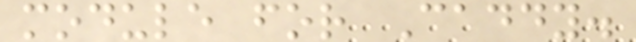module for Caddy.
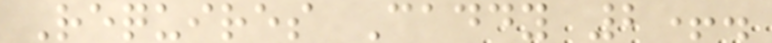Requires Caddy 2+.
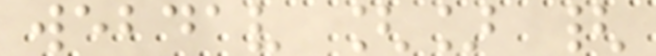webdav [] {
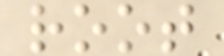root
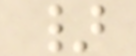}
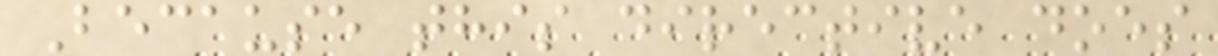Because this directive does
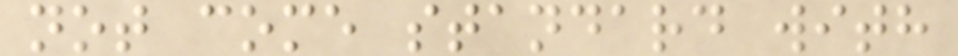not come standard with
